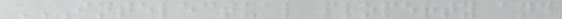INTELECTUAL PROPERTY AND
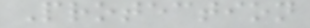Protection
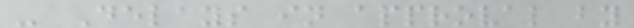- Delays in approval by
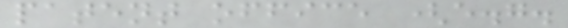patent office (e.g.
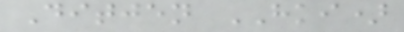Ditjen HKI)
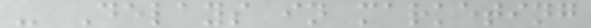- Delays in marketing
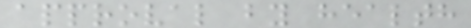approval by health
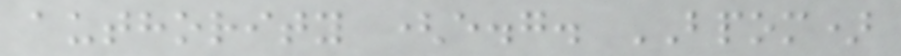authority (e.g. BPOM)
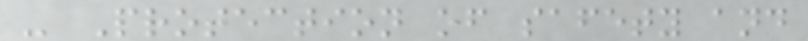- Protection of safety and
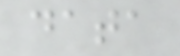data
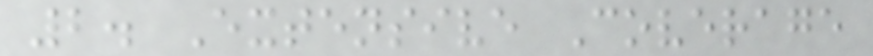2. Extensive Coverage
